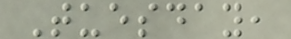Tuesday,
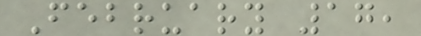February 17,
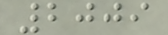2009
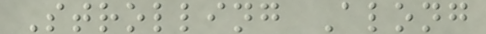Strolling Along
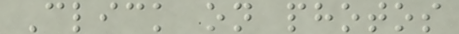Click on photos
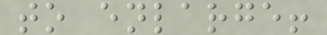to enlarge!
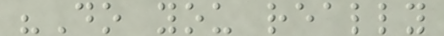"Do you really
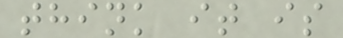think it is
